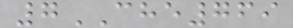7CHE769
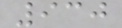930
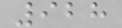928
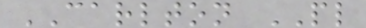CARLTON PL
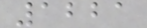1221
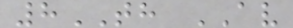8TH AV
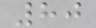80
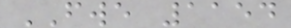FWE 1154
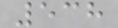538
